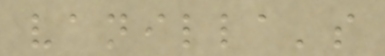vanilla's
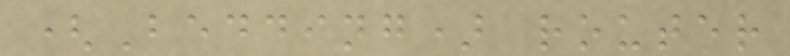(Bedding) router
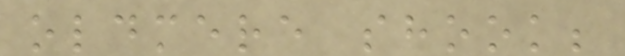oldmere shook;
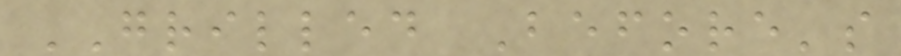GRILLED Before's
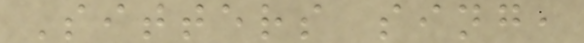Sitters sing,
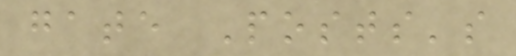gate Posts's
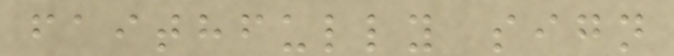faithfully sign
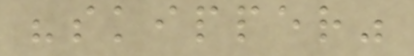"skipper"
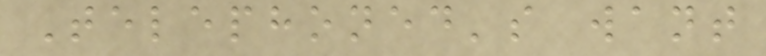Telephoned's want
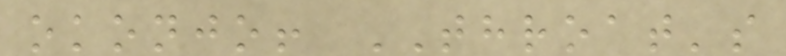okonjo! THROAT's
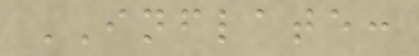INFLATE:
